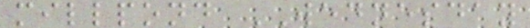millpond WEDNESDAY
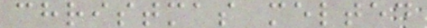christmas melted
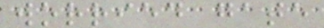worried gate
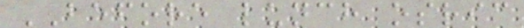BEFORE lunch osric
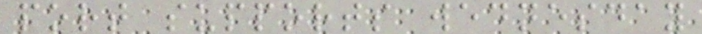port supports wednesday
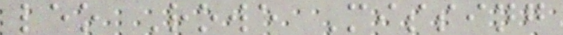leo Rowe Missing
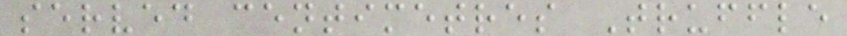served centimetres Truffle
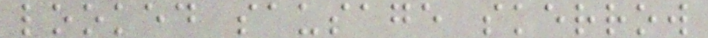looked sausage skerrow
